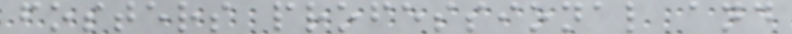fosters professional and
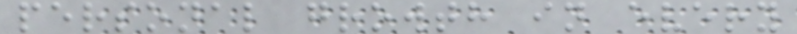personal growth in every
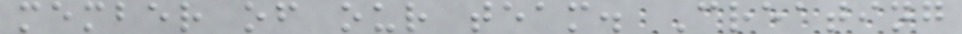member of our team. Creating
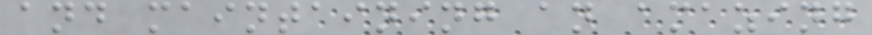and maintaining an amazing
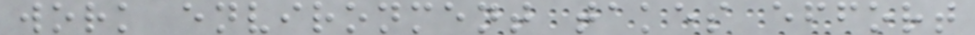work environment takes effort
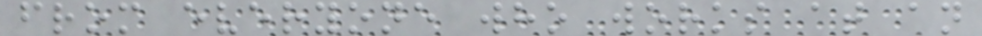from everyone who works at an
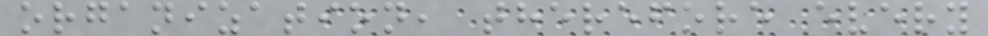organization, therefore every
